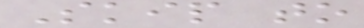Skip to
